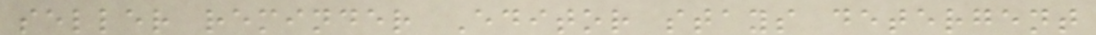seller reminder Editor stays detergent
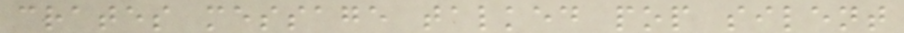crates message talked pop silent
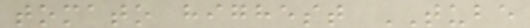tomato highest TUBE
